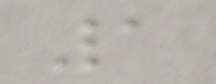1
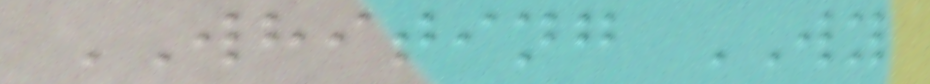WHITING WY
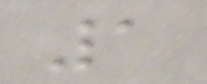1
